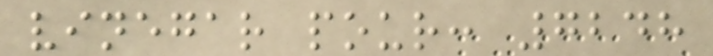vinegar pour: 7248
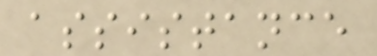assistance
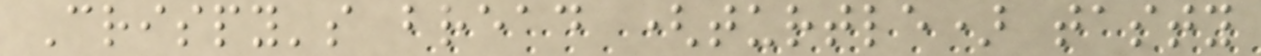Crispy's bread (turtle) tasty
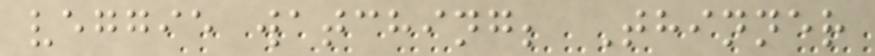veggie watching; Thinner
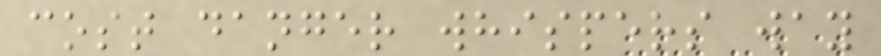cost danger whispers way
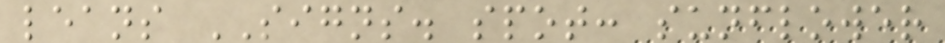leans SIGNS. spot: sunflower
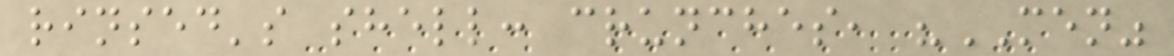rinsed's shell: crunches, "MEN"
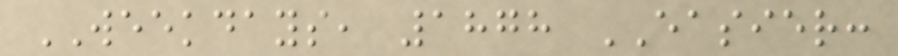WEEKDAYS, 1878 EASIER:
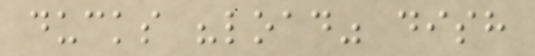ducks "load" dish
